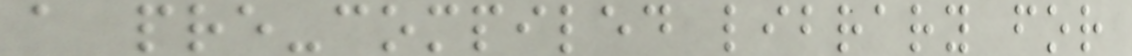a pre-compiled library for
